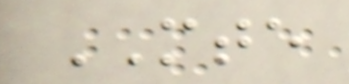MTE
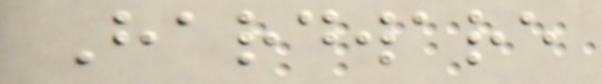Hardware
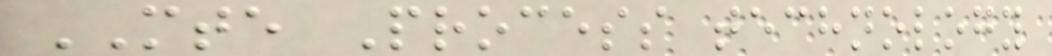MTE Process technology
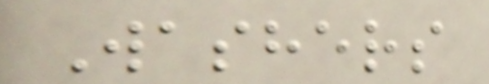Washers
